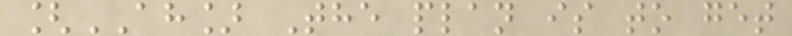[AH] The plan is to get
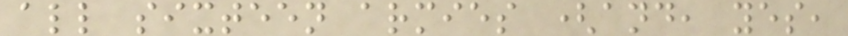all sixteen armies (and, yes,
